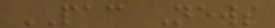PAC News
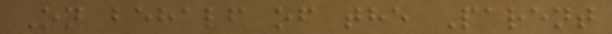On behalf of the Parent
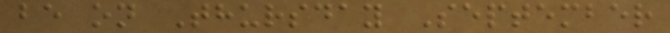be on Thursday September
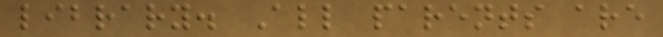library. All parents are
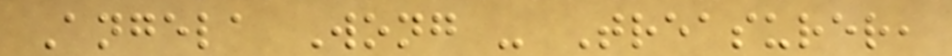Angela Wong - Treasurer,
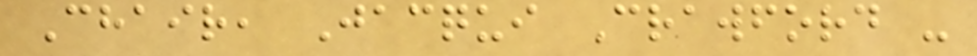Chair, Jacqui Crawford -
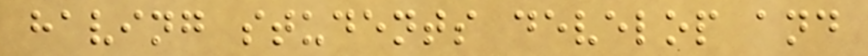having students develop and
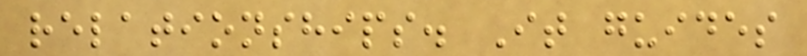relationships. It guides
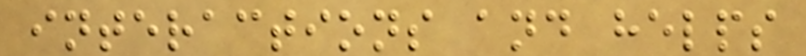interactions and helps
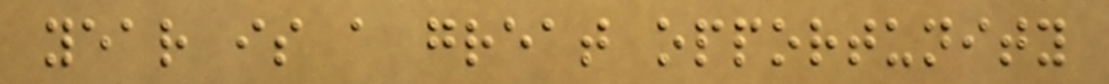year is a great opportunity
